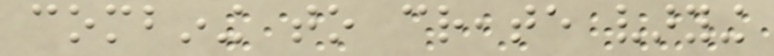combining to create varying
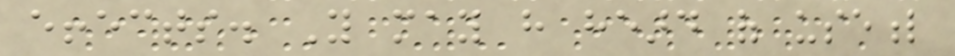effects. You may have heard of useful
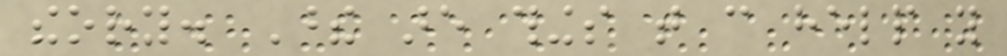theory. These are things that can help you
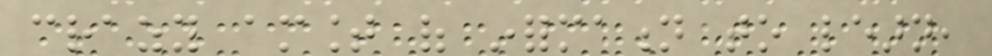crazy amount of information to learn,
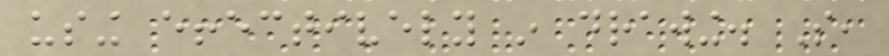using effectively in drawing. So,
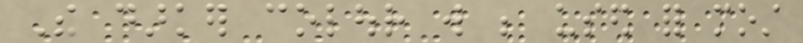The darker colour will be used for most
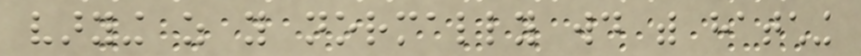varying as you normally would with hatching
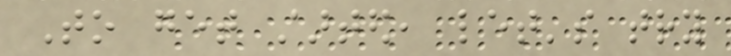To get started, let's try
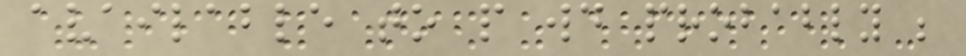available to people would probably be
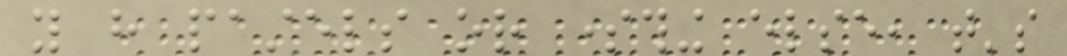you have pastels or something else, that's
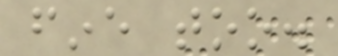fine too.
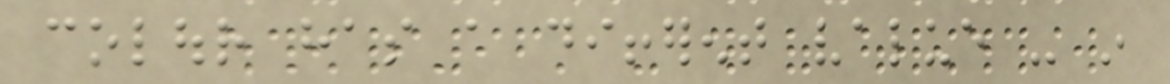colour has a different value - in
